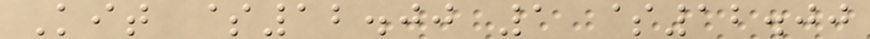Kit $12.00 1 $12.00
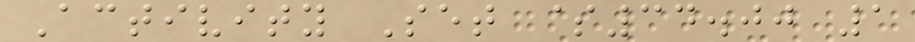Activity Set $34.00 1
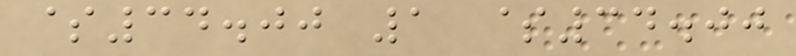$34.00 1 $34.00
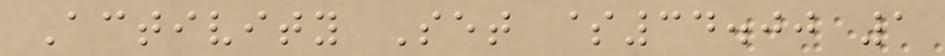Activity Set $34.00 1
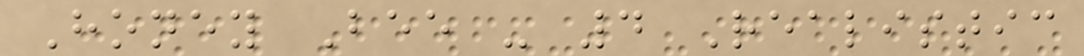Honey Bee - 4 Realistic
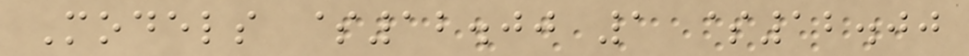Models $12.00 1 $12.00
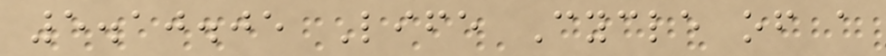5.10.05 Life Cycle of a
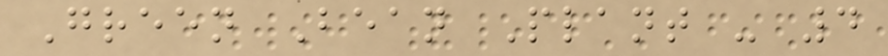Green Bean Plant - 4
